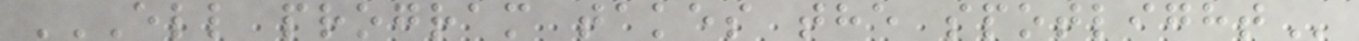ELL PROGRAM TAKES THE SPOTLIGHT
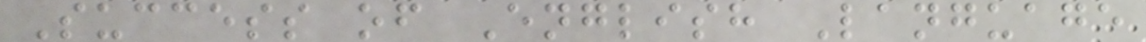Success of English Language
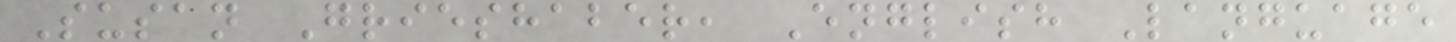Susan Grieshaber, English Language
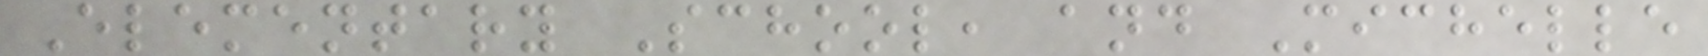Elementary School, and Michelle
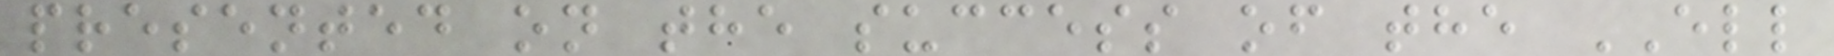presented on the success of the ELL
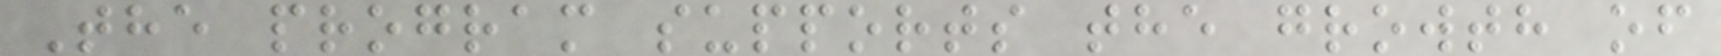The program supports the growth of
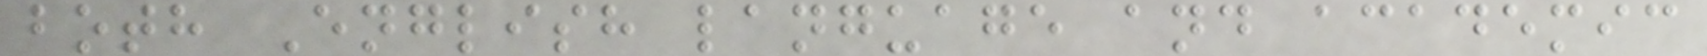both English language and academic
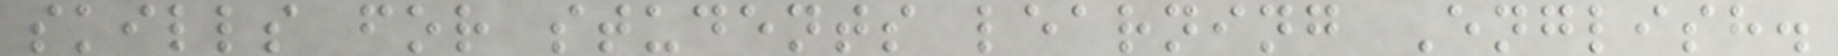skills for students learning English.
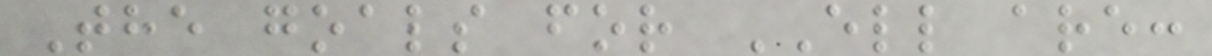The goals for ELL are:
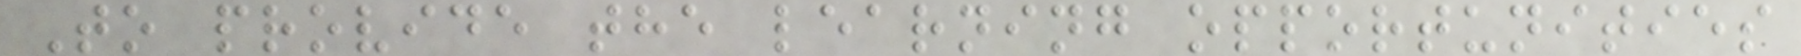To provide the learning opportunities
